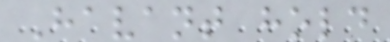Havant hold
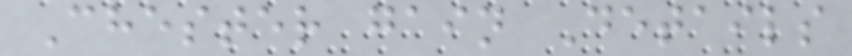Chester gain Details
